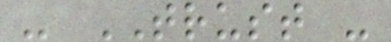- TRUST -
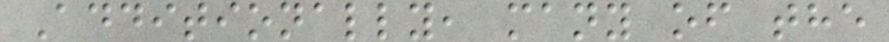Additionally, many of the
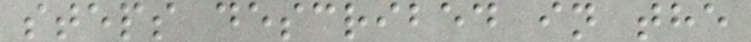steps described in the
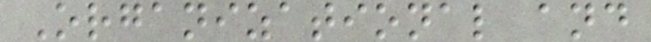Organizational and
